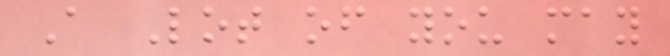A Lot of you may
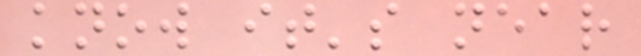know it's near
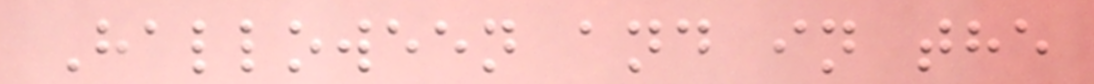Halloween and in the
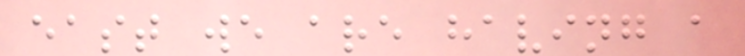east we are having a
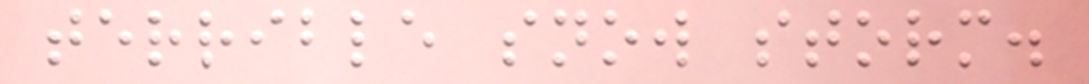terrible snow storm.
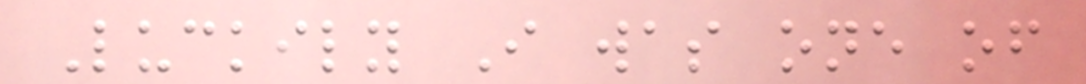Luckily I was one of
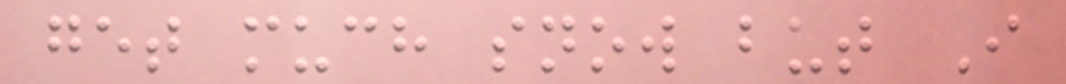get much snow but I
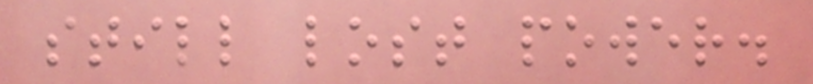still lost power.
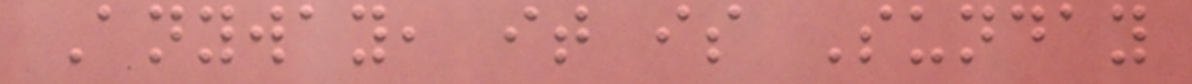Anyway, it is Sunday
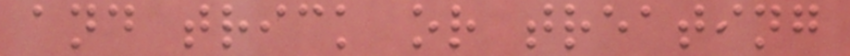and trick or treating
